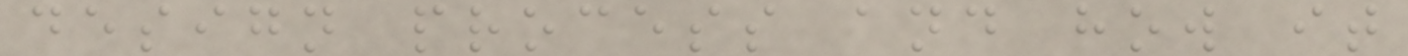design process and how it
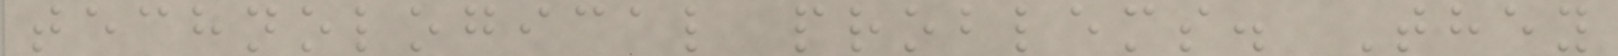technological problems. They
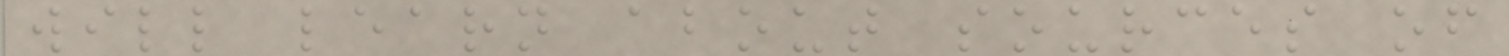will learn about sources of
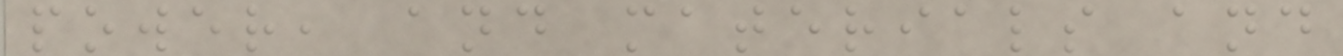power, and materials and
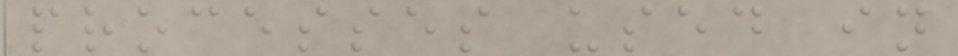processes used in
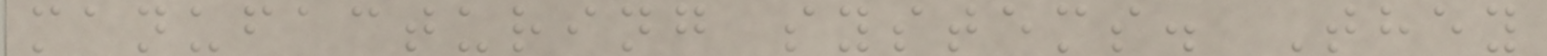manufacturing systems. They
